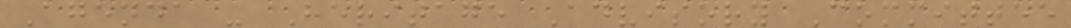Agenda - Heritage Advisory Committee
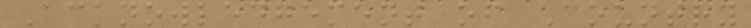Acknowledgement of Country
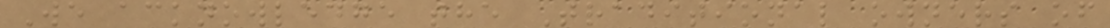We acknowledge the Traditional owners of
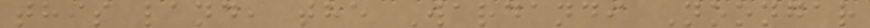this land, the Wardandi Noongar
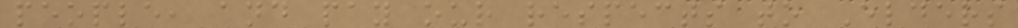people, and pay our respects to Elders
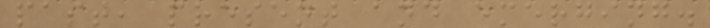past, present and emerging.
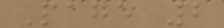Page 2
